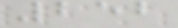252
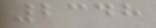2348
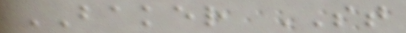BAKER ST
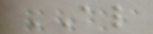AL
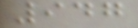947
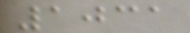1031
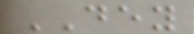DEY
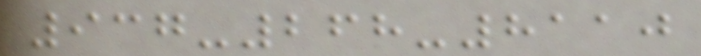937-268-8110
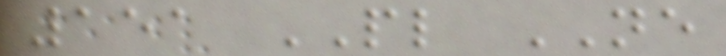151 PL NE
